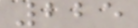225
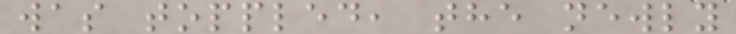was toppled, the newly
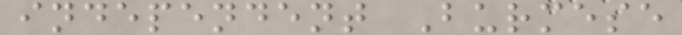independent Burmese
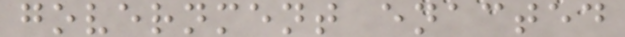government enacted
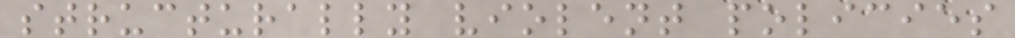structurally violent policies
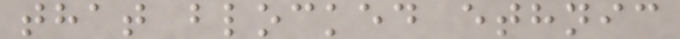that blocked ethnic
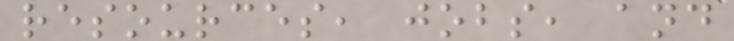resources, jobs, and
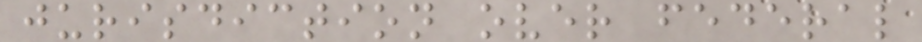jurisdiction over federal
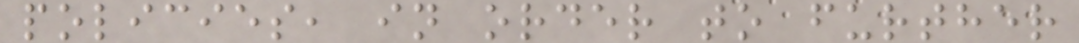policies, in order to further
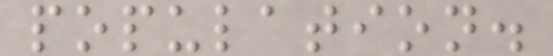population.
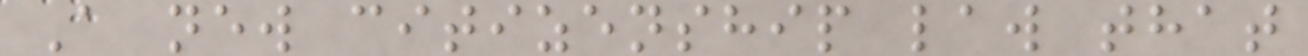A new citizenship law that
